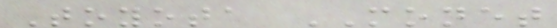Toyota MONET
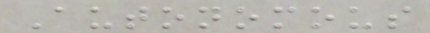Autonomous
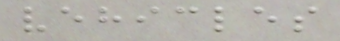vehicles
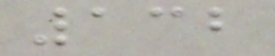132
